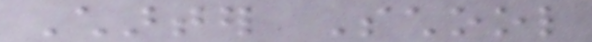Charter School
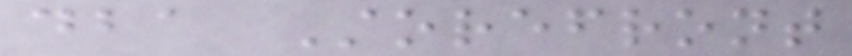dba Storefront
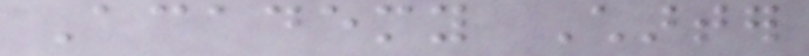Academy Charter
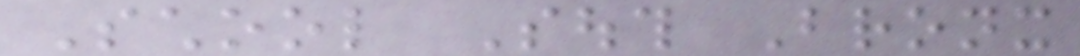School South Bronx
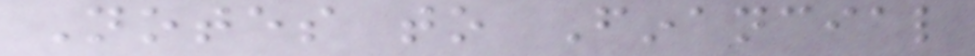Notes to Financial
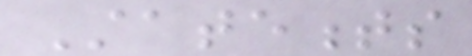Statements
